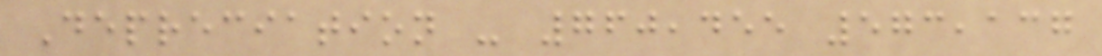Depreciation - 760,455 573,137
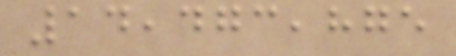14,473,875
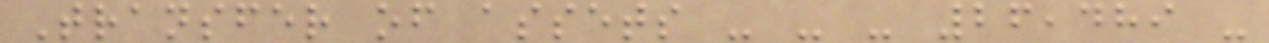Transfer of assets - - - 26,489 -
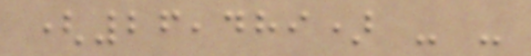(26,489) - -
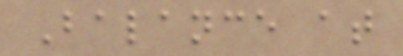Balance at
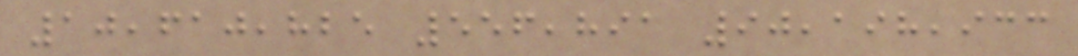10,610,825 556,891 90,198,933
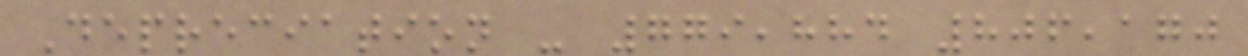Depreciation - 779,884 806,170
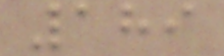189
